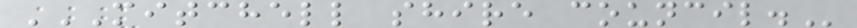MITCHELL SHIRE COUNCIL.
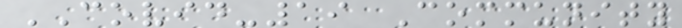COVID-19 Community
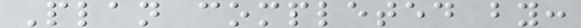Plan completed by:
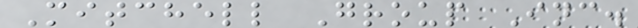Mitchell Group Inc.
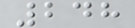248
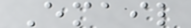Email
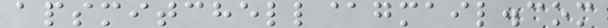apsmitchell@gmail.com
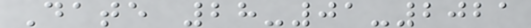Date 28-01-2021
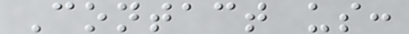Contact us:
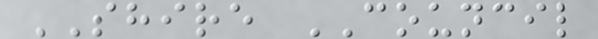SHIRE COUNCIL
